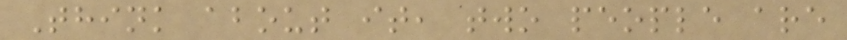Think about it, two people are
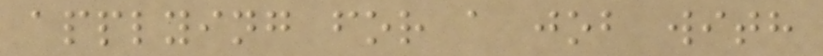applying for a job with
